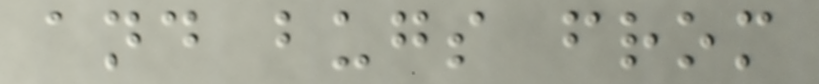and bugs from
